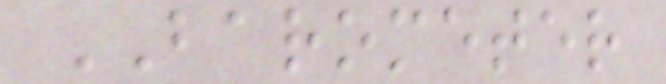BAROMETER
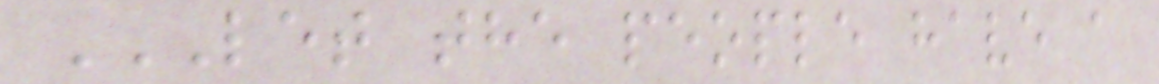LET THE PEOPLE HAVE A
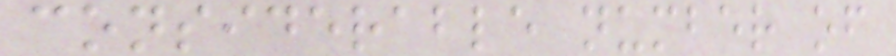considerable number of
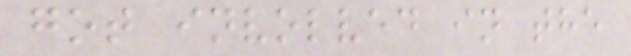got involved in the
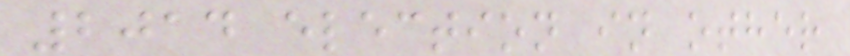2014 election in other
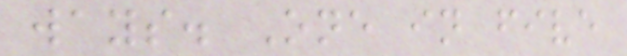ways. One in five
